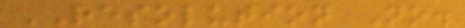RESOLUTION No.
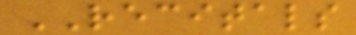RECITALS
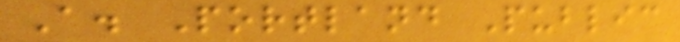A. Portland Public
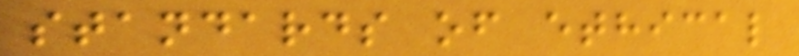standards of ethical
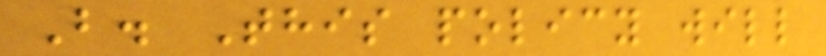B. This policy will
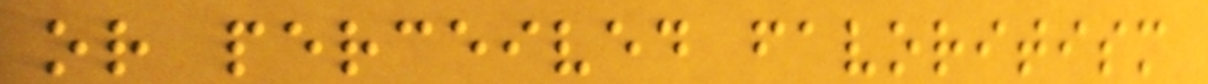or perceived favoritism
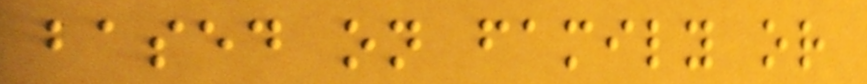based on family or
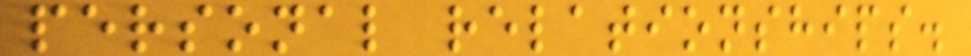personal relationships.
